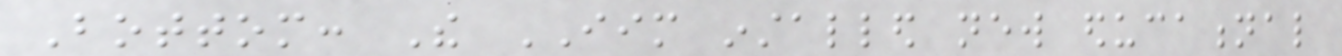Bottom: The IIM installed new educational
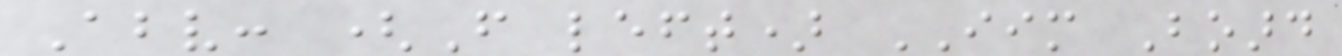Above: (From left) IIM Board
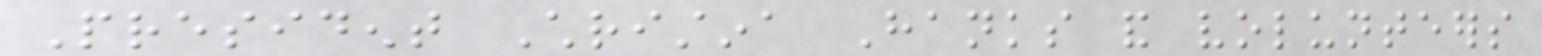President Christina Hanks and volunteers
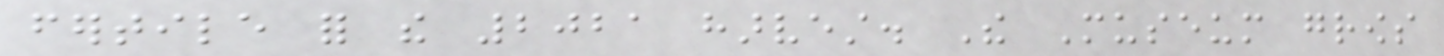fertile for the 2021 harvest. The Museum grows
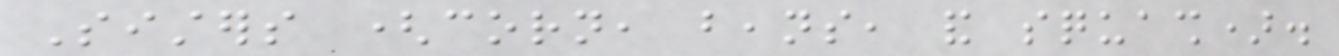Sisters (corn, beans, and squash).
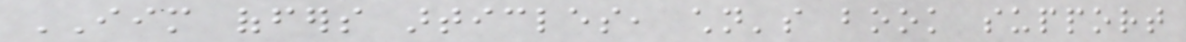IIM offers articles, children's book support
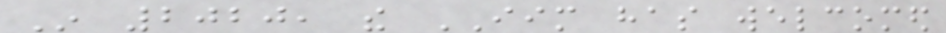In 2020, the IIM has welcomed
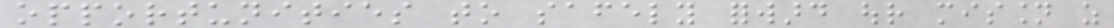opportunities to safely forward our mission as
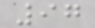97
